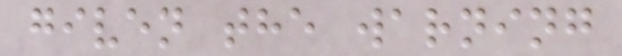given the warning
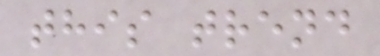this trend
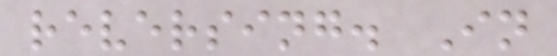reversing. In
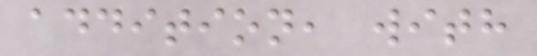addition, with
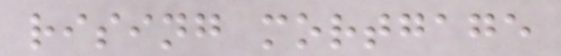rising mortgage
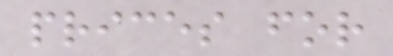prices for
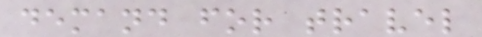demand for travel
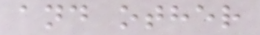and other
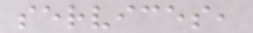services,
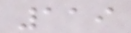119
